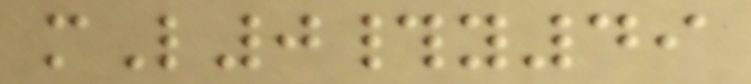mL0#y49
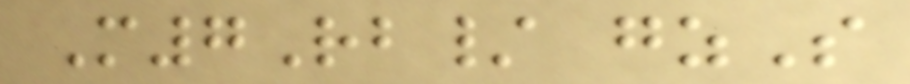M7Rb/ gzS
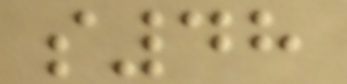s48
